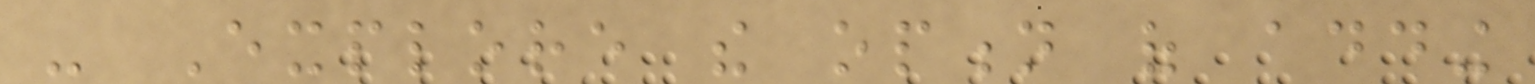- Explore the option of adding
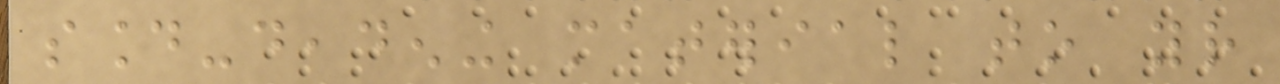sound-deadening material to your
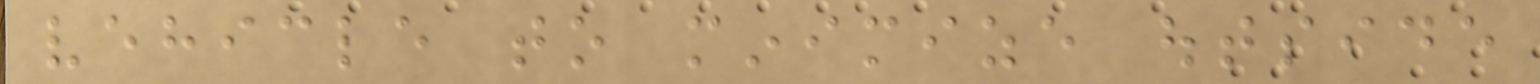vehicle to minimize outside
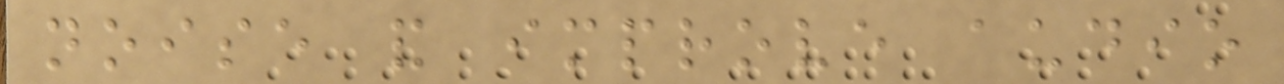noise and improve audio
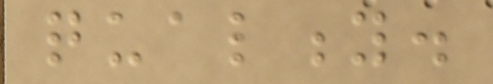quality.
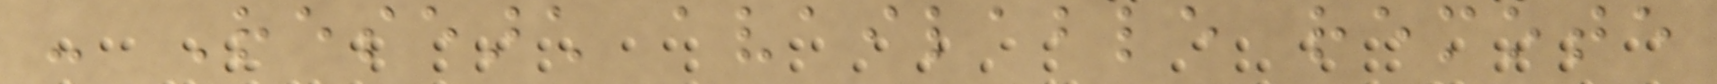- Research available remote
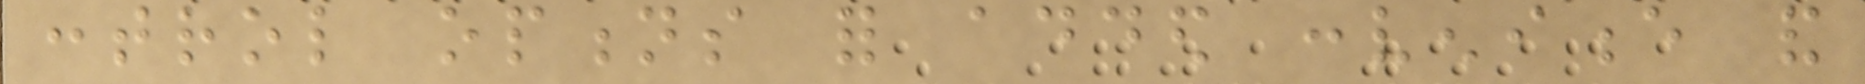control options for added convenience and
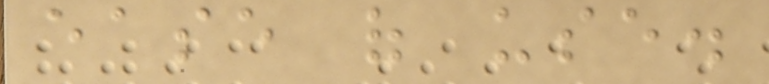ease of use.
